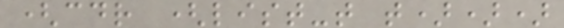(cdr (list-t t)))
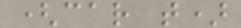(car t)
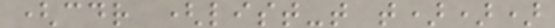(cdr (list-t t)))
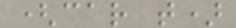(car t)
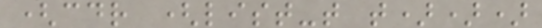(cdr (list-t t)))
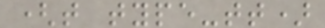(t type-tt)
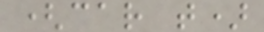(car t)
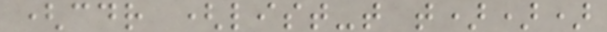(cdr (list-t t)))
